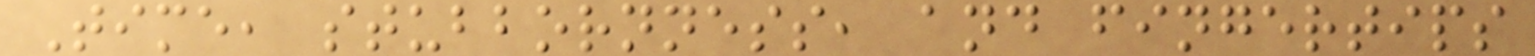Time, stubbornness, and fingertips
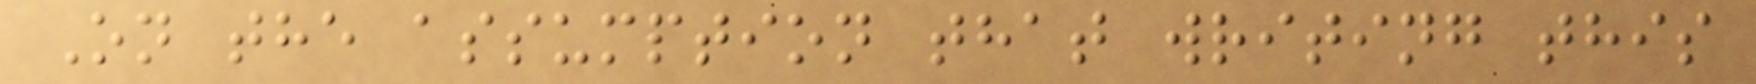On the assumption that writing this
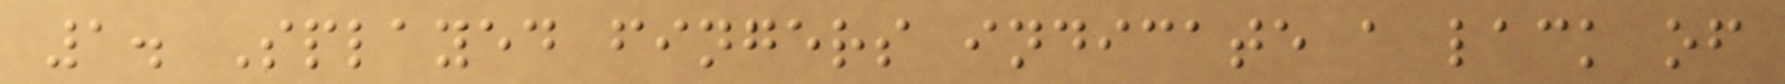1. Splayed fingers indicate a lack of
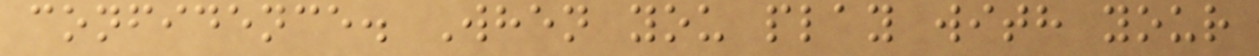confidence. When you play with your
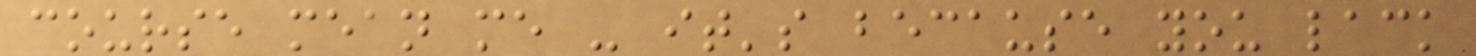course mean me - it's because you lack
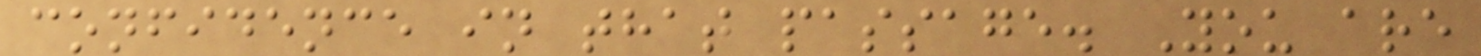confidence in that passage. You are
